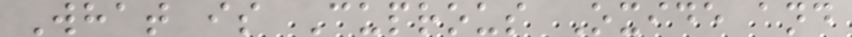What is Cuprous Oxide and
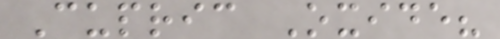Cupric Oxide?
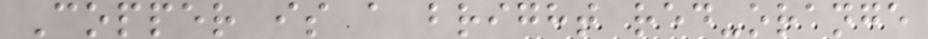Copper is a bright red-orange
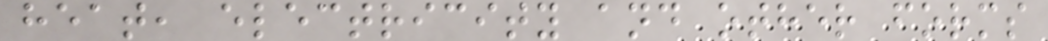heat, electricity and other forms
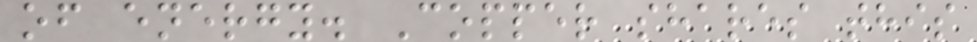of energy. Copper shares this
